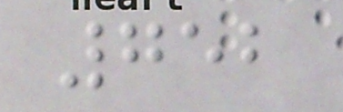752
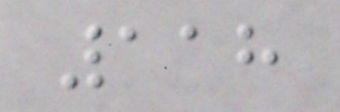118
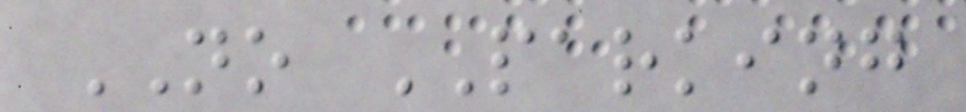NO PARKING
